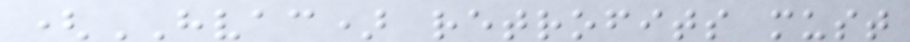(HVAC) retrofits must
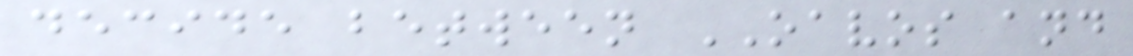decide between OAVOS and
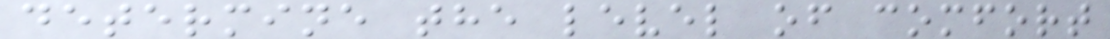determine the level of comfort
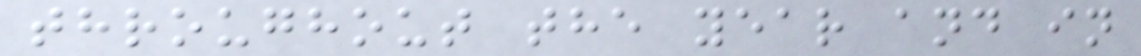throughout the year and in
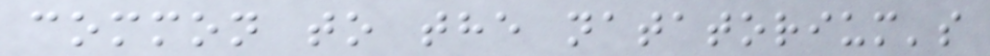common to the natatorium's
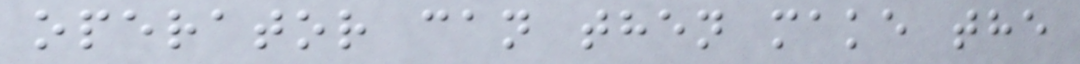operator can then make the
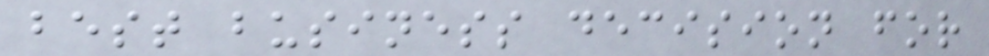best business decision for
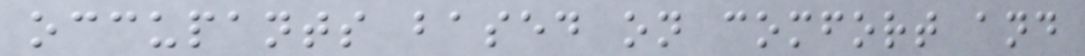occupants based on comfort and
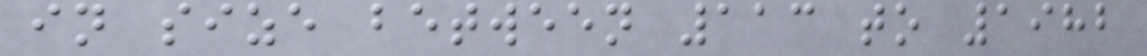in size between 113 to 1982
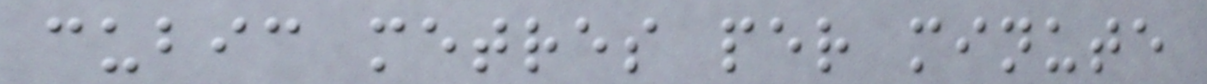cubic metres per minute
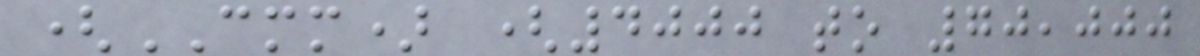(CMM) (4000 to 70,000
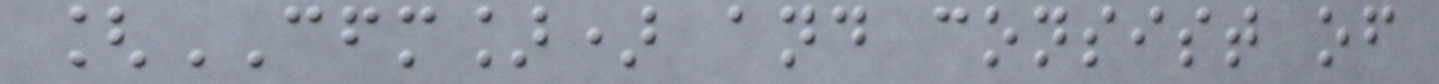[CFM]) and consist of
